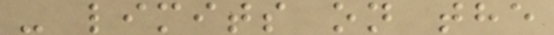- limits on the
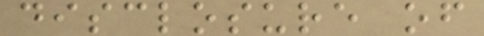disclosure of
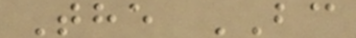The BC
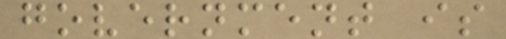government is
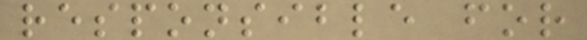responsible for
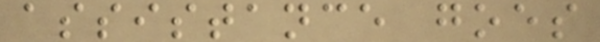assistance goes
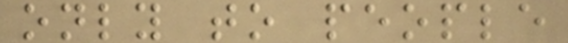only to people
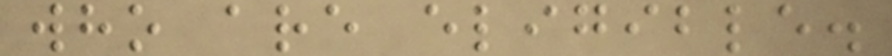who are eligible.
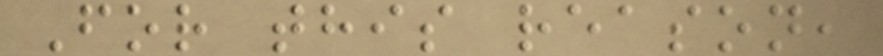For this reason,
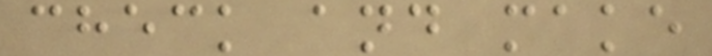check and make
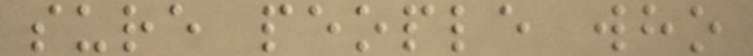sure people who
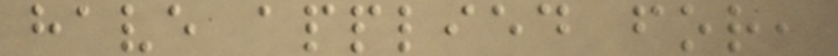have applied for,
